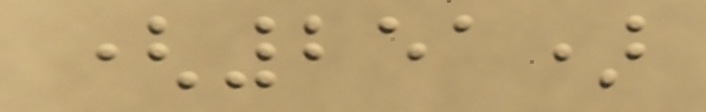(251)
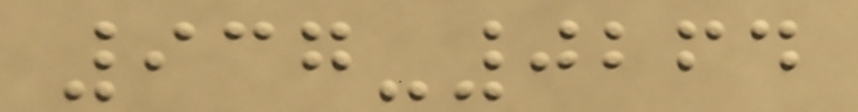937-0264
